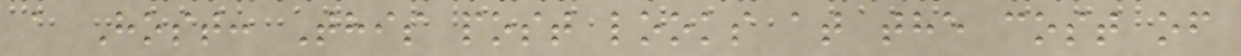a Host: This post looks at the cost of
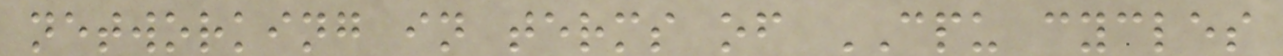networking in terms of CPU cycles
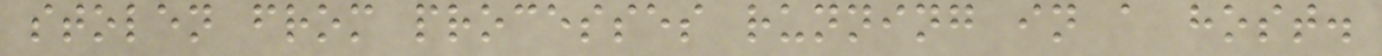stolen from processes running in a host.
